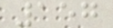157
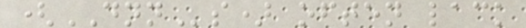(DNNs) often lack
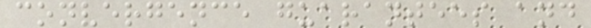convergence guarantees and
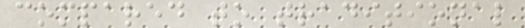compared to traditional
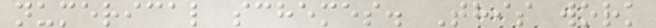numerical schemes. This work
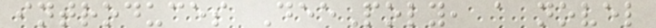introduces DeePoly, a novel
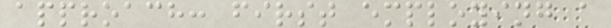approach: first employing a
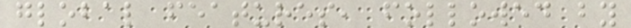global features, followed by
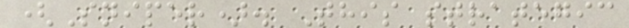(Sniper). This strategic
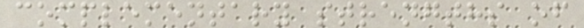complementary strengths of
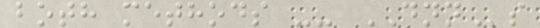both methods -- DNNs
